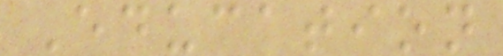Education
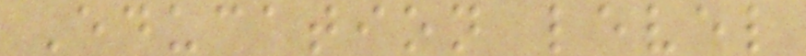Education level
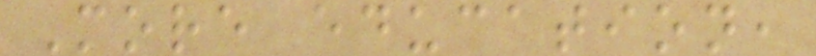More education,
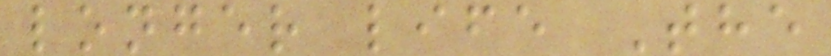longer life The
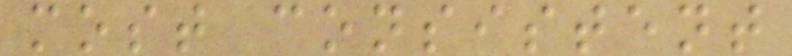most consistent
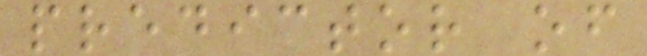predictor of
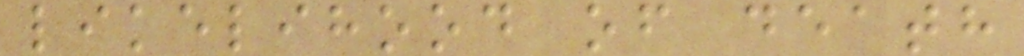likelihood of death
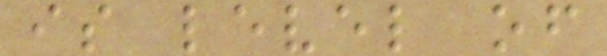is level of
